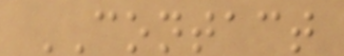CONTACT
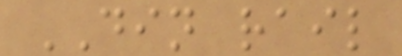DIN rail
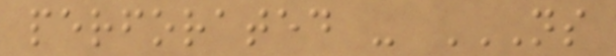perforated - NS
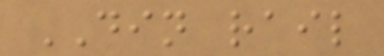DIN rail
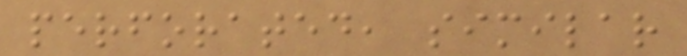perforated, similar
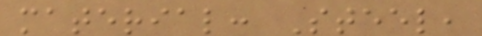material: Steel,
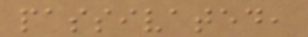passivated,
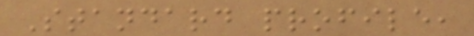Standard profile,
